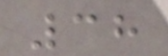38
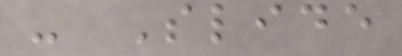- Slide
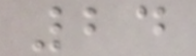24
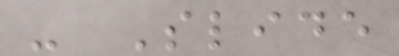- Slide
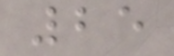25
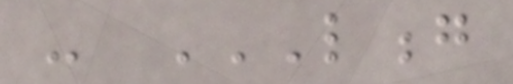- LONG
